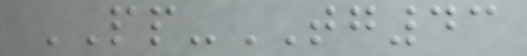PP-TG43
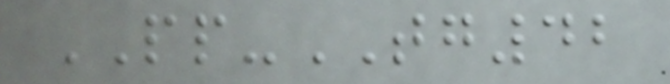PP-TG42
